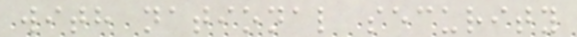with national security
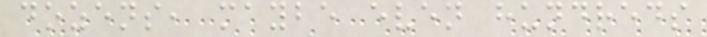dozens, maybe even hundreds
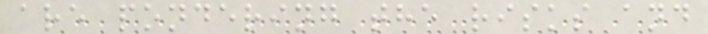are pondering the risks and
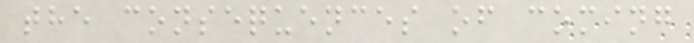the consequences of coming
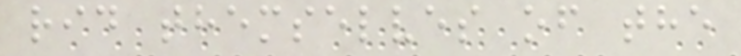rid themselves of the
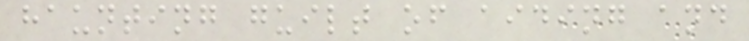haunting guilt of aiding and
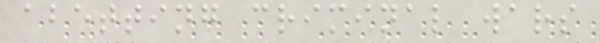abetting criminal wars
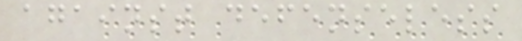against defenseless
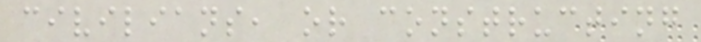civilians, or constructing
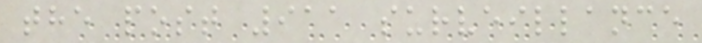the post 911 surveillance
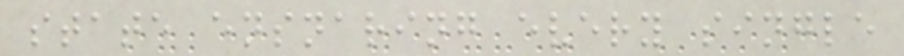state ensnaring every single
